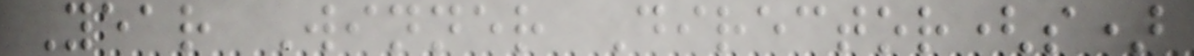Year Winner Director(s)
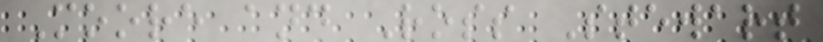Moore and Ross Stewart
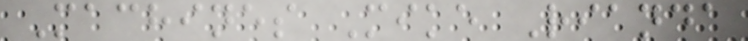Machines Mike Rianda
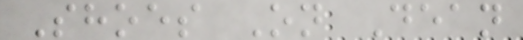Shoes On Dean
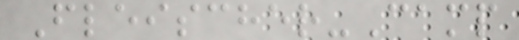Fleischer-Camp
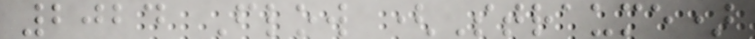2024 Flow (Straume)
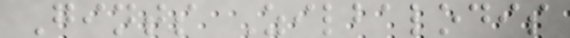Gints Zilbalodis
